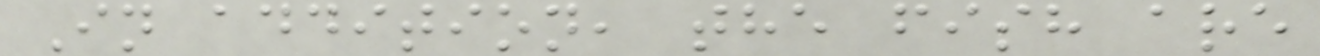In addition, the fish are
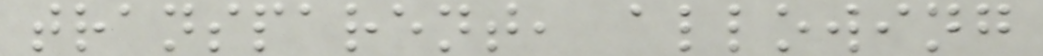transparent, allowing
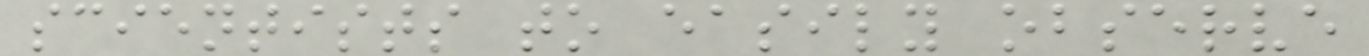scientists to easily observe
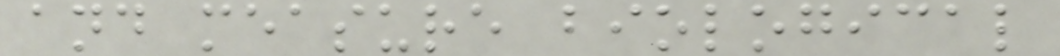and measure biological
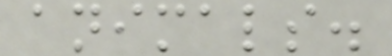animals.
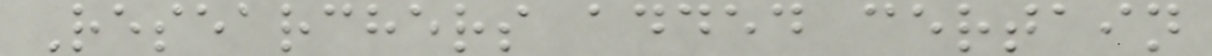Researchers added certain
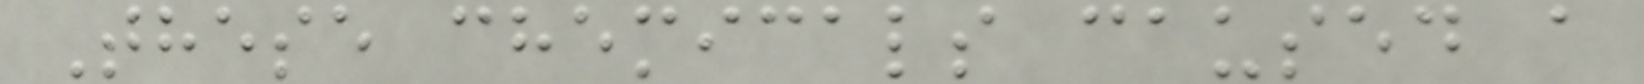These chemicals caused a
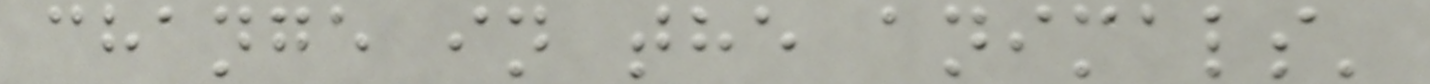change in the animals'
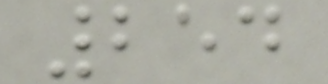254
